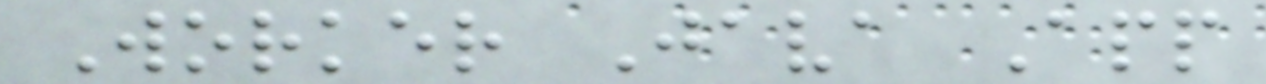Worker Java App
